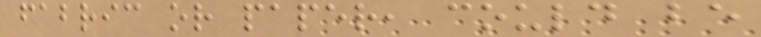fabric or paper, could be
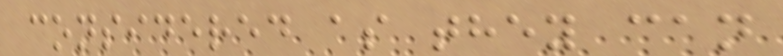considered as they can
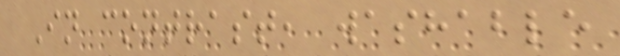In contrast, washable
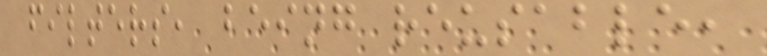filters, being reusable,
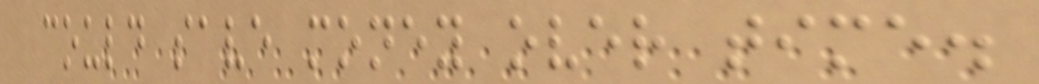could save money over time.
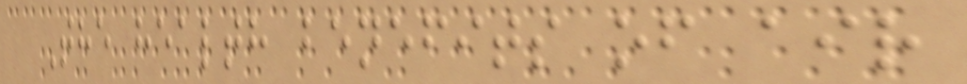The health benefits of air
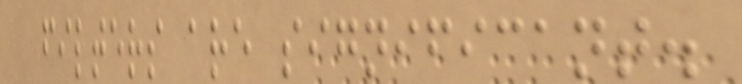filters are significant.
